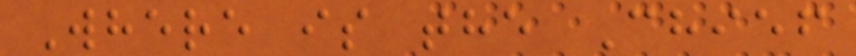Where is the Chief
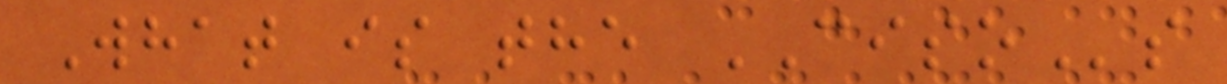What is the CISOs
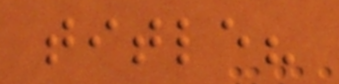title?
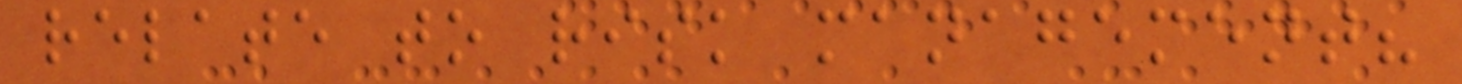relate to risk management?
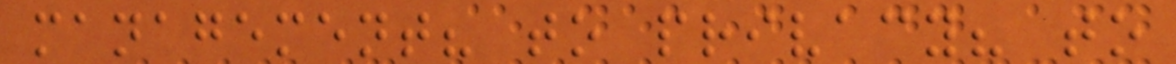management? to privacy? to
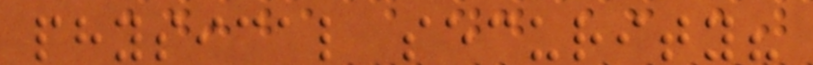physical security?
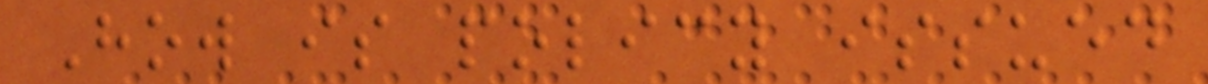How is policy issued
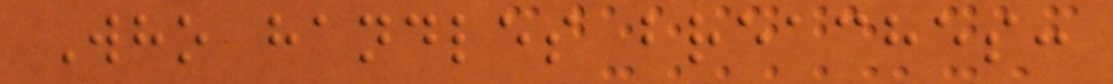Who handles breaches:
